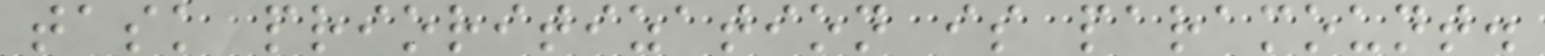task prioritization is paramount.
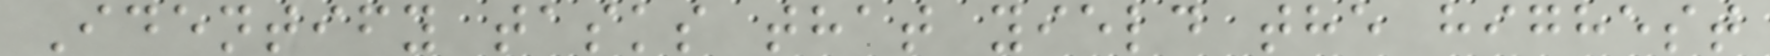Identify tasks that yield the highest
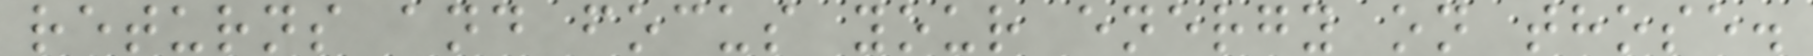returns and focus your energy on those.
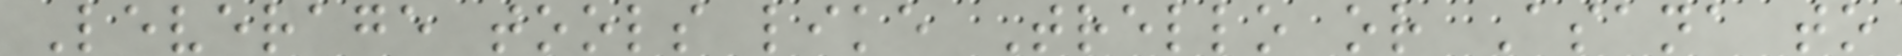Leverage tools like Trello or Asana to
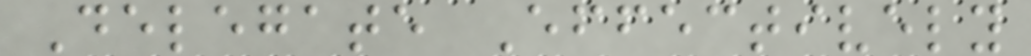Delegate Effectively
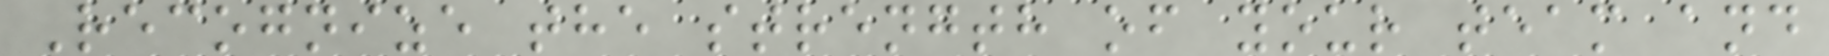Recognize the strength of your team and
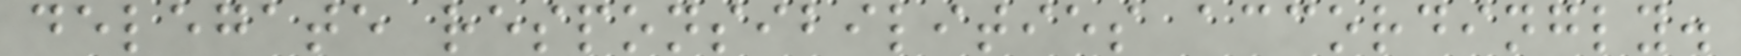delegate responsibilities accordingly.
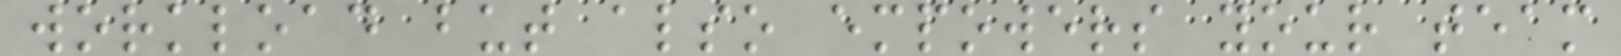workload but also empowers your team
